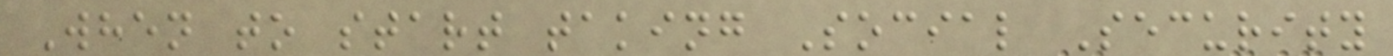When to start taking Social Security
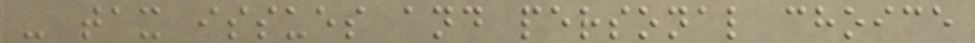- tax issues and personal choice
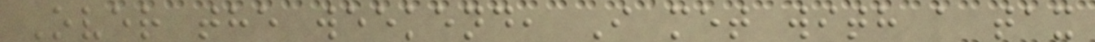Over the weekend, I met with a tax
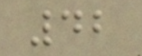42
